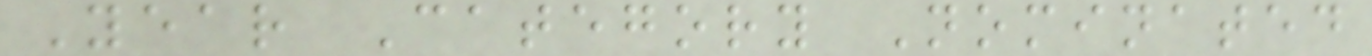Year Category Nominated
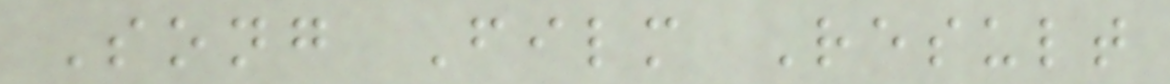Song Film Result
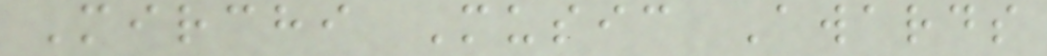Mirchi Music Awards
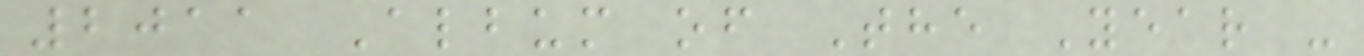2011 Album of The Year -
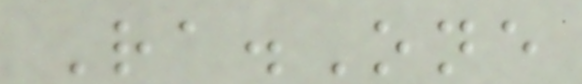Ra.One
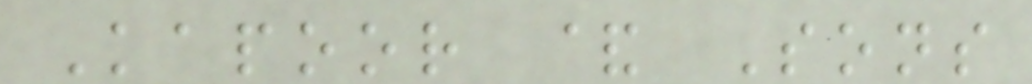Kapoor & Sons
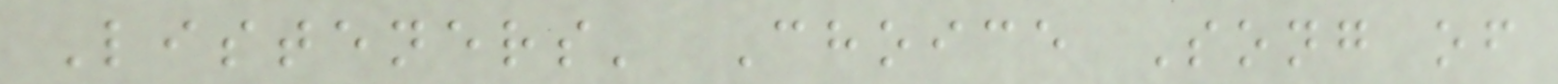Listeners' Choice Song of
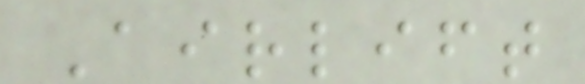Airlift
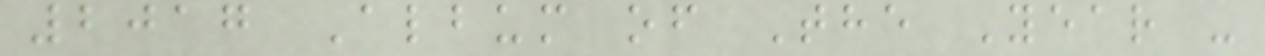2017 Album of The Year -
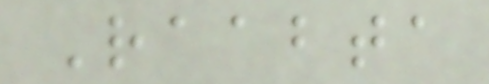Raabta
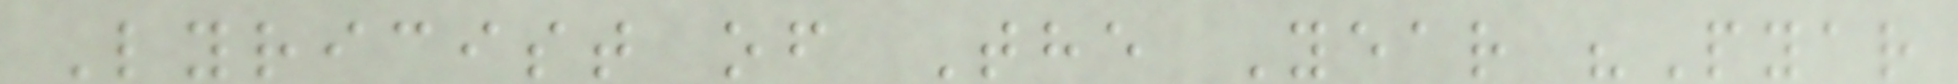Lyricist of The Year "Pyar
